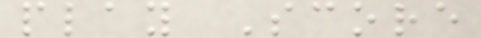play Score
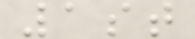1st
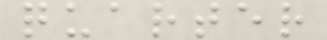quarter
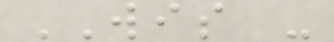WIS -
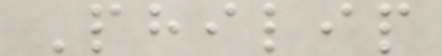Philip
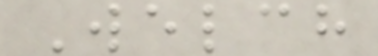Welch
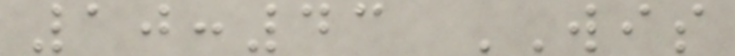10:43 WIS
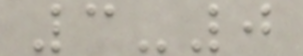3-0
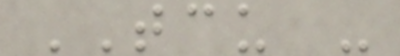TCU -
